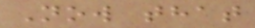Now that
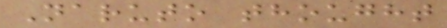Naruto thought
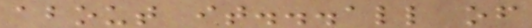about it...all of
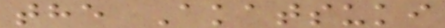the Akatsuki
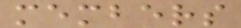members
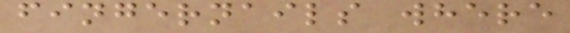fingernails where
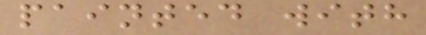painted with
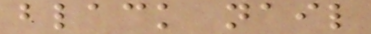black nail
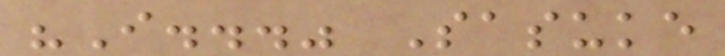"I..." Sasuke
